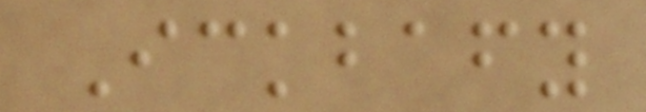Ickbafy
